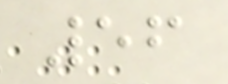56
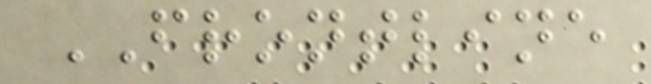FRONTLINE
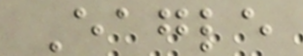Eagle
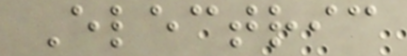Electric
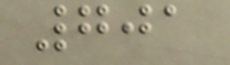701
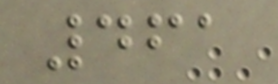461
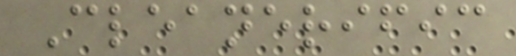Cleanerific
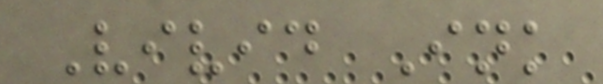Vivid Ink
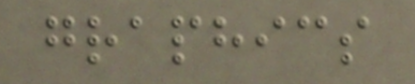graphics
